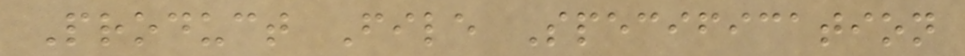Product File Specification
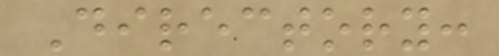Directory:
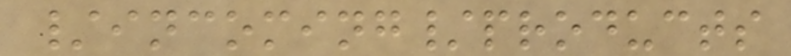/incoming/products
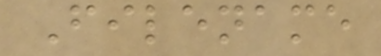Filename
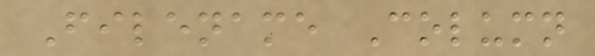Filename Column
